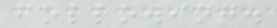following.
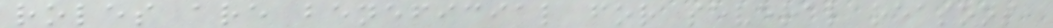roles are beneficial for several reasons,
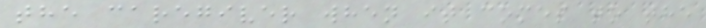the caregiver when it comes to the
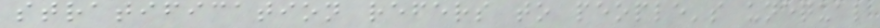stratification refers to people's unequal
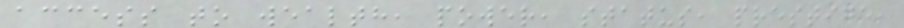access to wealth, power, status, prestige,
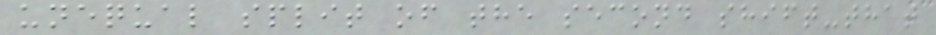unequal split of the second shift-that
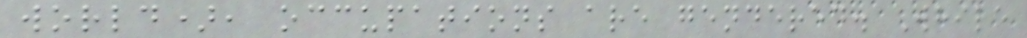world), occupations are gendered. While
